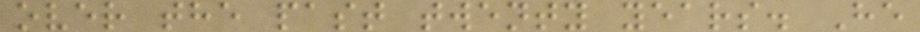over the past twenty years. He
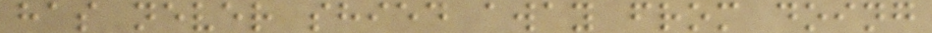has never shied away from doing
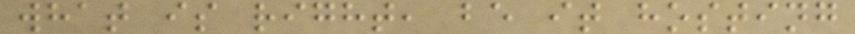what is right, be it hosting
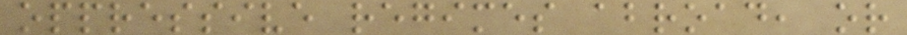oppressive regimes abroad, or
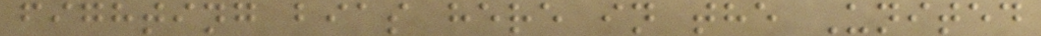fighting bias here in the United
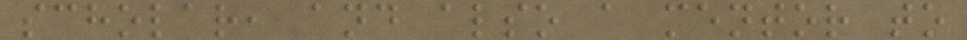scholar, and also a mentor to
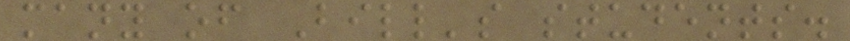many of Bill's students.
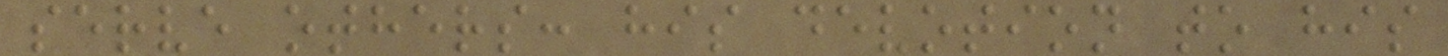serve others: his devotion to his
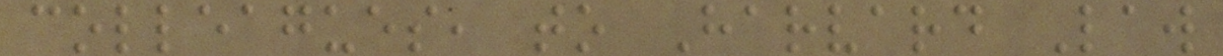colleagues, to Harvard Law
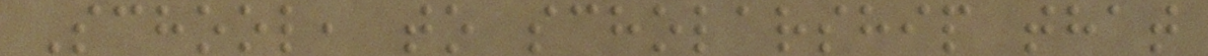School, to scholarship that
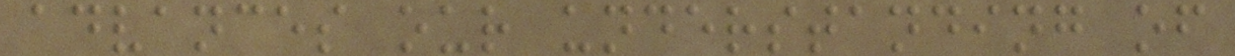advances our understanding of
